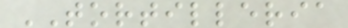TORTILLERIA
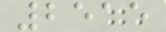2515
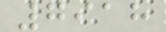7918
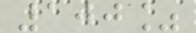100%
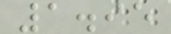1.95
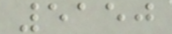5150
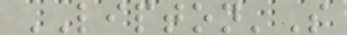LIPTON'S
